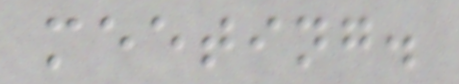meeting.
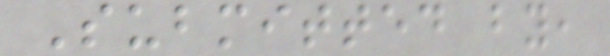Submitted by,
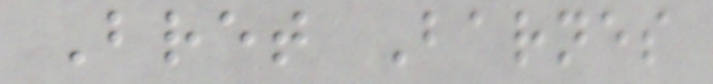Bret Barnes
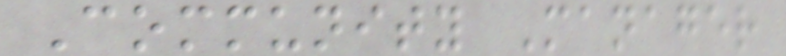Community Manager
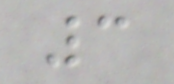3
